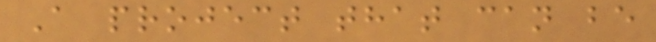A project that can be
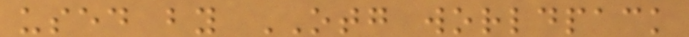used by OTG worldpack
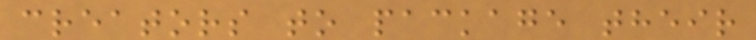creators to package their
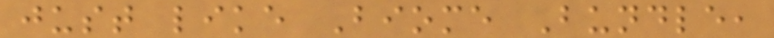just like Biome Bundle,
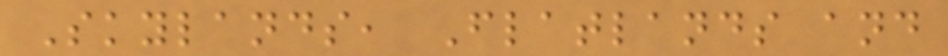Skylands, Flatlands and
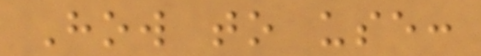How to use:
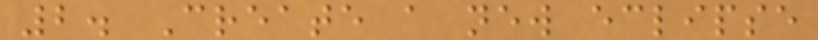2. Create a new eclipse
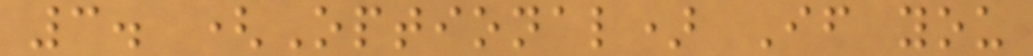3. (Optional) If you
